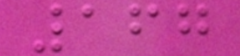167
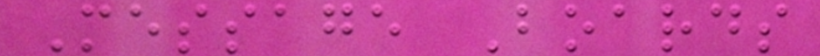Message Boards
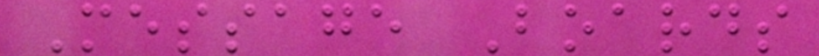Message Boards
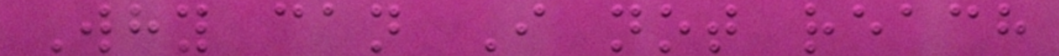Why can I not reach
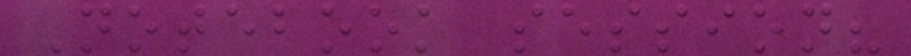Notebook session?
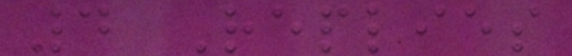4 Replies
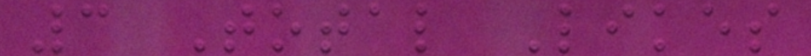3 Total Likes
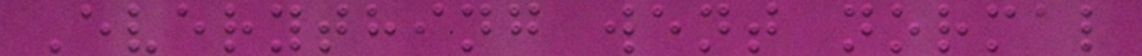Everything went normal
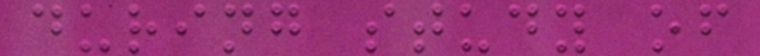during study of
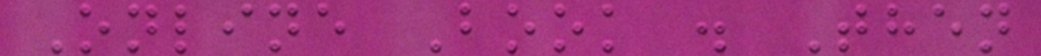Online Book . Then
